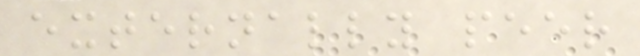externally peer
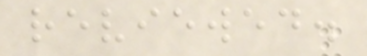reviewed.
